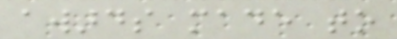awards made to
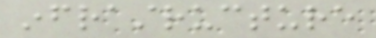infrastructure
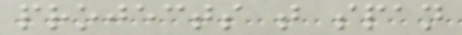projects that span
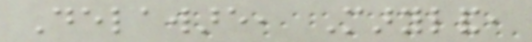Delaware, Maryland,
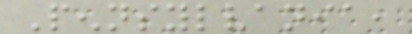Pennsylvania,
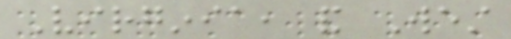Virginia, and West
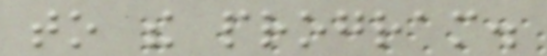to the program.
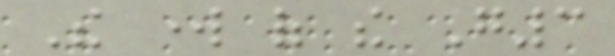The work of the G3
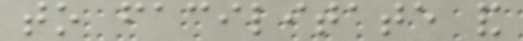to facilitate and
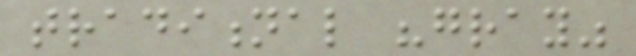traditional "gray"
